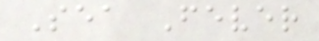Sea Fever
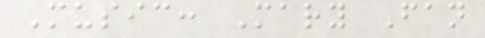Music: Mary Fan
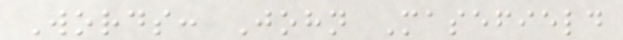Words: John Masefield
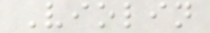Violin
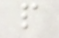p
